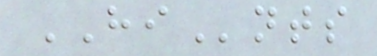HInts
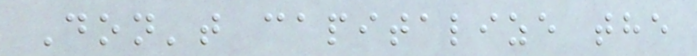Don't capitalize the
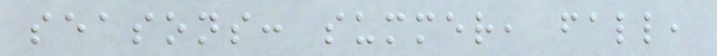seasons: summer, fall,
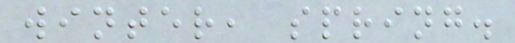winter, spring.
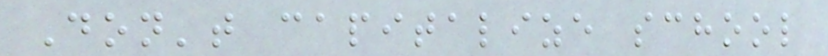Don't capitalize school
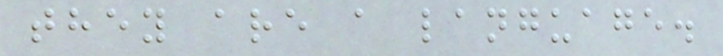they are a language.
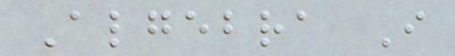Algebra I
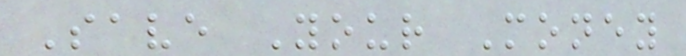Save Your Money
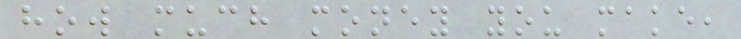how much money you make,
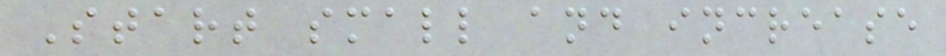Start small and increase
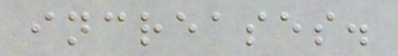increases.
